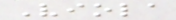Viola
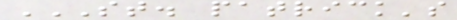ST. PATRICK'S
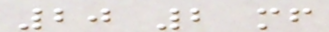20 2 mf
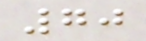70
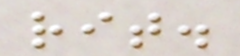rit.
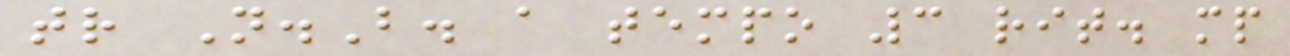tr N.B. a tempo 3 rit. mp
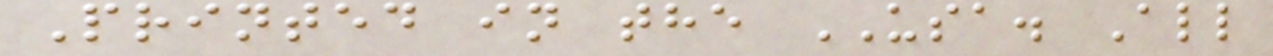Printed in the USA. All
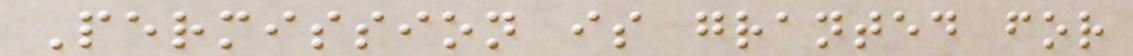Permission is granted for
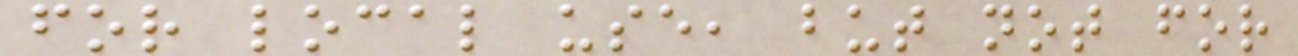for local use, but not for
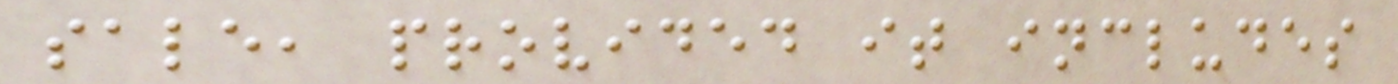sale, provided it includes
